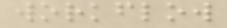workflow
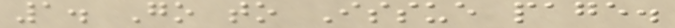1. Go to Issue page.
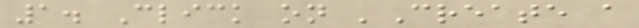1. Click on 'Create a
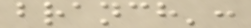branch':
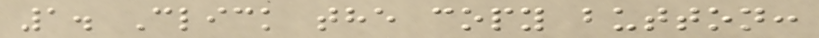1. Click the copy button:
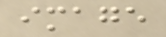image
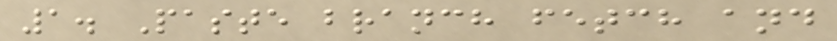1. Paste branch fetch and
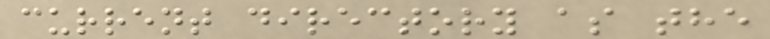current directory as the
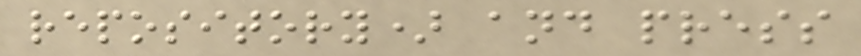repository) and press
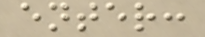enter:
